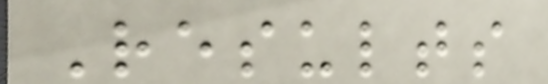Results
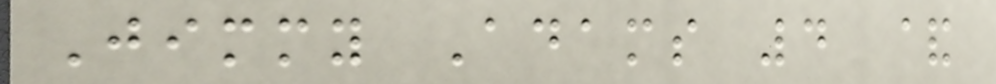Jimmy Adams 4 &
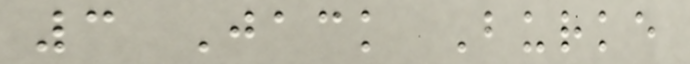3 Jack Burke
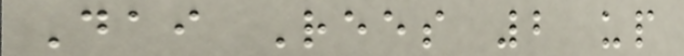Dai Rees 2 up
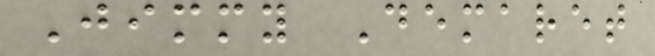Jimmy Demaret
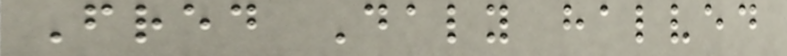Fred Daly halved
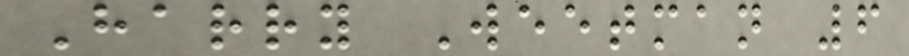Harry Weetman 6
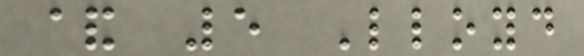& 5 Lloyd
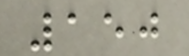150
